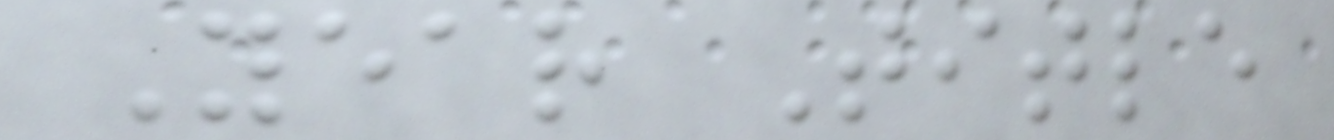Year Title
